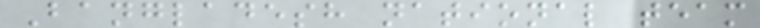Bangladesh national team
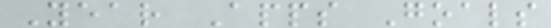Year Apps Goals
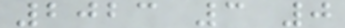2023 3 0
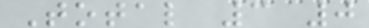Total 3 0
